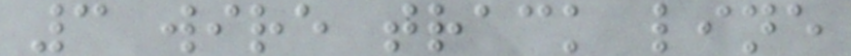3 wire track line
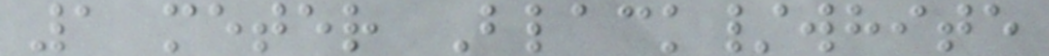1 meter Black/white
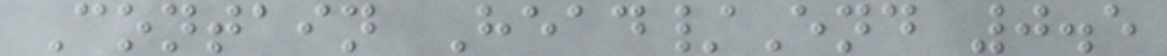Contain Head/End 0.5
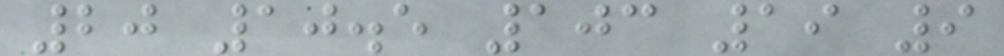20 10.5 103 19 9
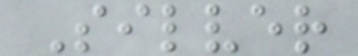Silver
